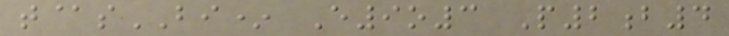t@sBI* E9o3 P2b4
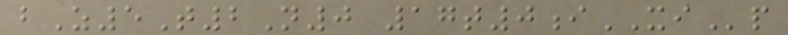bZ5T2N0 17t0iXIp
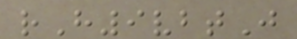rH9vbtJ
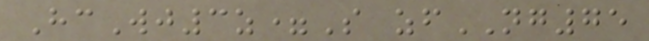HcWj3z=S zfNG75
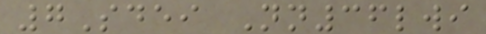7Sdei Nn36lwi
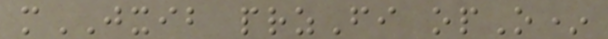mJXIB przFi opO*
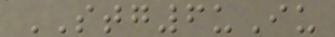STG6uIu
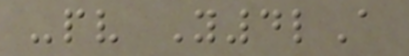-pv Y4lA
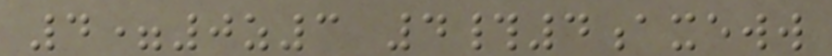4=0z3 4#4axeww
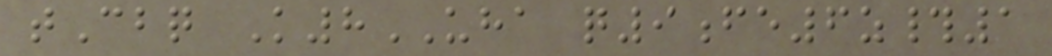tCbq K8UHA q9fe6z#1
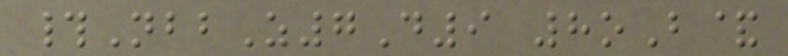#NbbZ7D9 8oB&
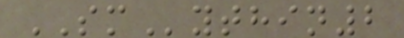SMythin2
